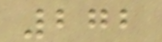272
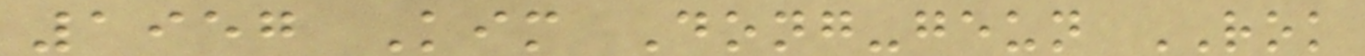1957 Kim Dong-geun ROK
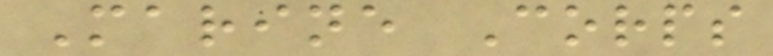Marine Corps
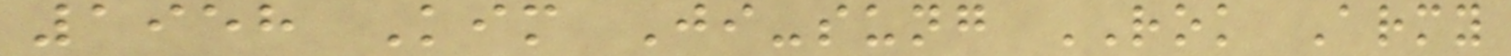1958 Kim Ji-sung ROK Army
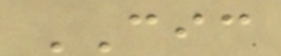CIC
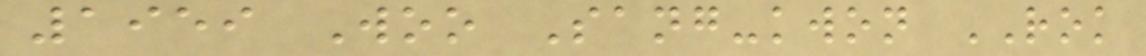1959 Woo Sang-kwon ROK
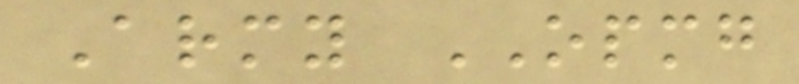Army OPMG
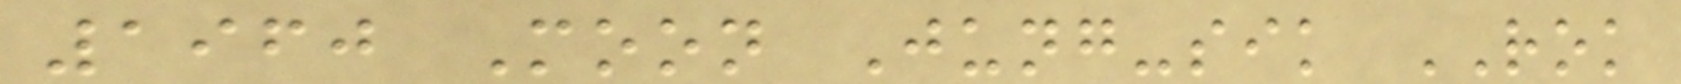1960 Moon Jung-sik ROK
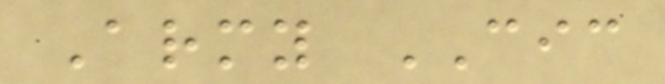Army CIC
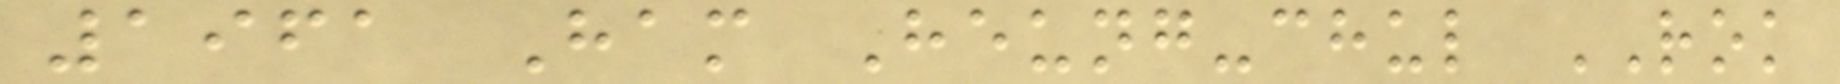1961 Ham Heung-chul ROK
